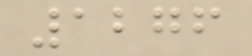1276
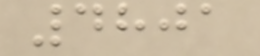4801
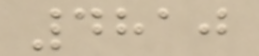4810
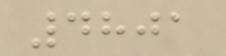4801
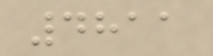4811
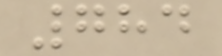784
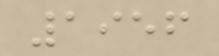1956
